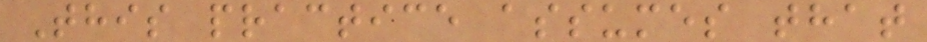This practice assumes that
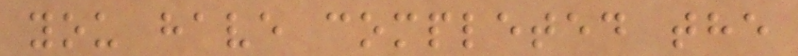you have completed the
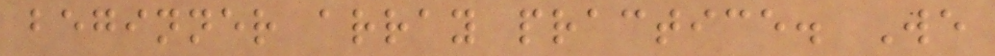beginner array practice. We
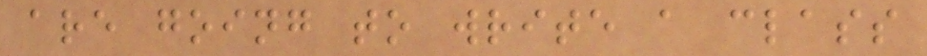are going to write a class
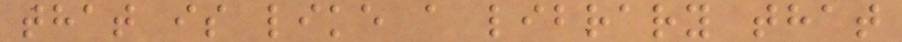that is like a library that
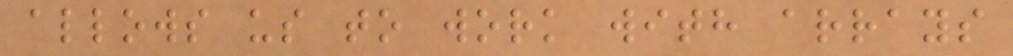allows us to work with arrays
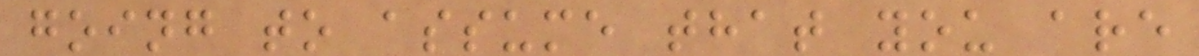going to assume that you are
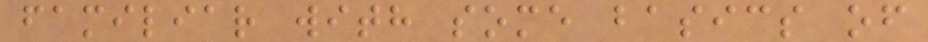familiar with some basics of
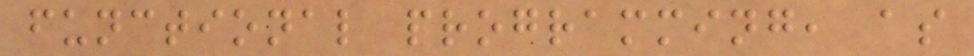functional programming, as
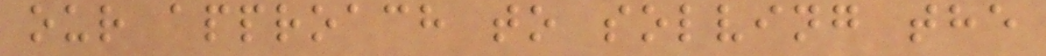our approach to solving the
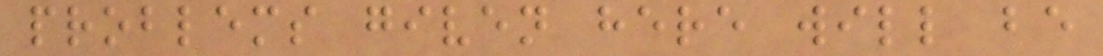problems given here will be
